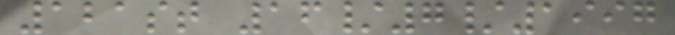121st 16/7/1997
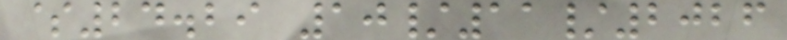$24.29 10/11/2026
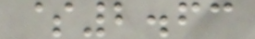$2.63
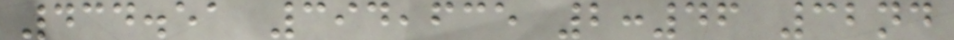434.51 394,635 2:46 32nd
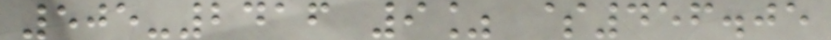505-2416 9% $456.05
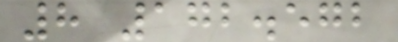8 172.572
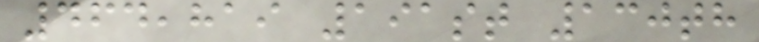464,819 191st 130th
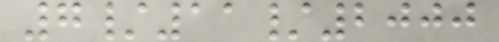7/11/2000
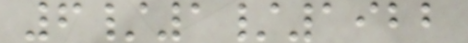6/1/1922
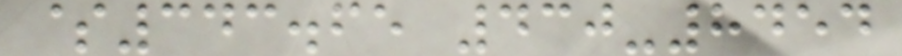$343.65 430-8454
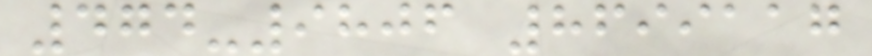474-9806 8699117
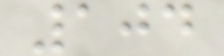104
